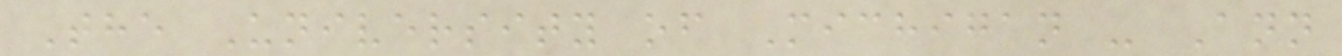The University of Michigan - Ann
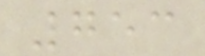753
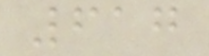617
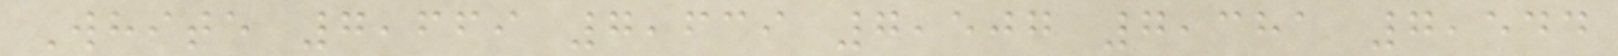White 7,669 7,639 7,507 7,381 7,544
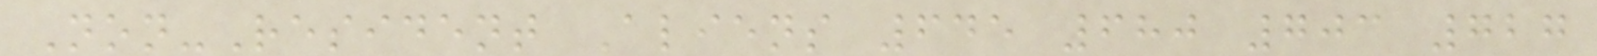Non-Resident Aliens 645 680 703 727
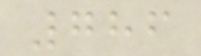786
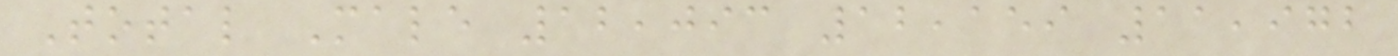Total Male 12,093 12,159 11,972
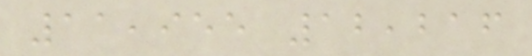11,955 12,216
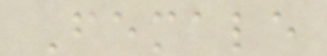Female
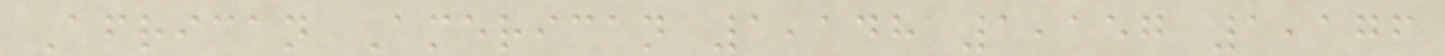African American 1,148 1,157 1,176
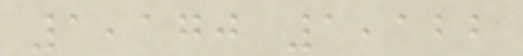1,170 1,122
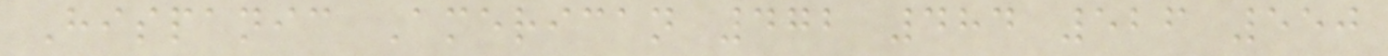Hispanic American 472 484 526 550
